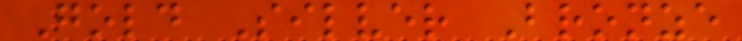Gold Silver Bronze
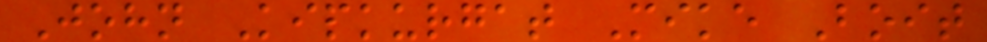John Kipkurgat Mike Boit
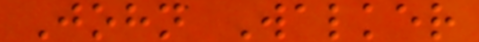John Walker
